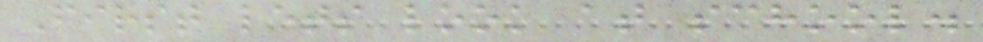First lets look at school.
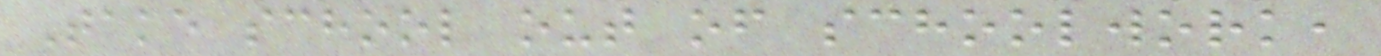Take school out of schoolwork,
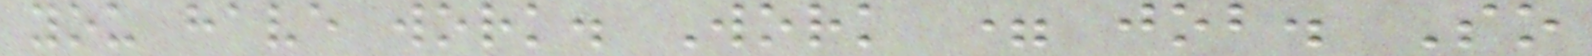you have work. Work = job. So
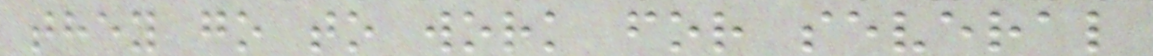they go to work for several
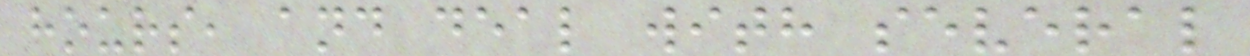hours, and deal with several
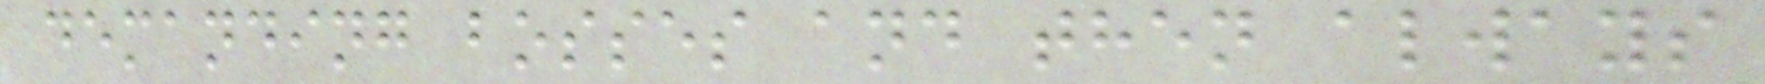demanding bosses and then always
